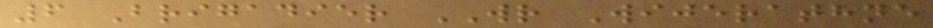6 Brigadier WR Wijerathne
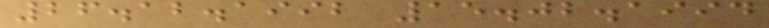26.12.1992 15.02.1994
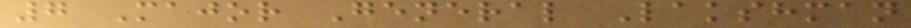7 Major General Lakshman
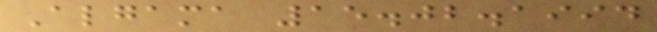Algama 15.02.1994
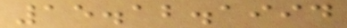15.12.1994
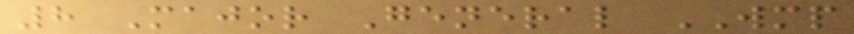8 Major General WMP
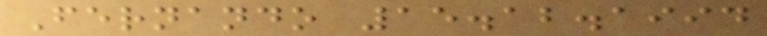Fernando 15.12.1994
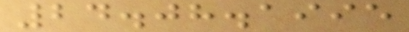24.08.1995
